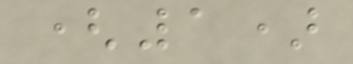(1)
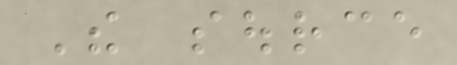The source
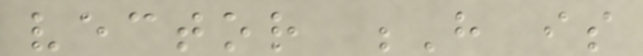vector H is
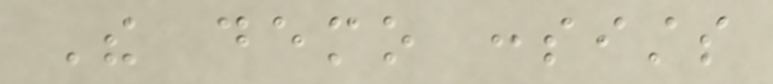The demo consists
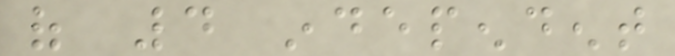of 4 independent
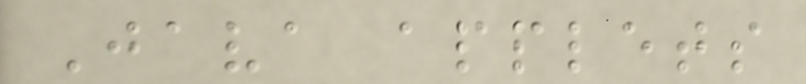Java applets
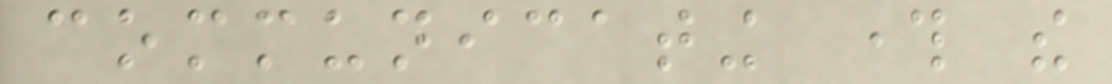communicating through the
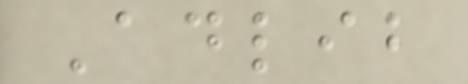Adlib
